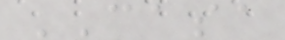CASA
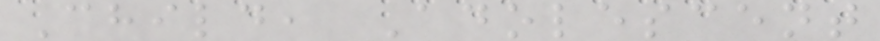Child, Adolescent
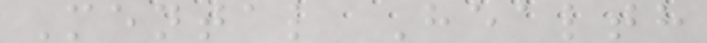Mental Health
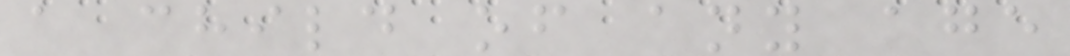a child of any age
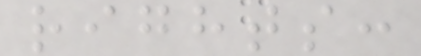rights:
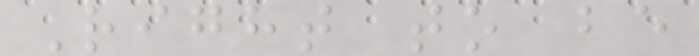Right to be
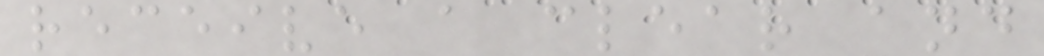receive a clear and
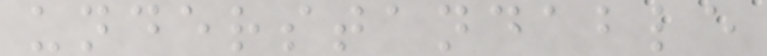understandable
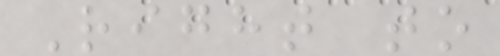Right to
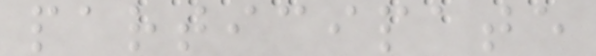participate
